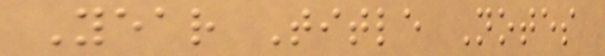Year Title Notes
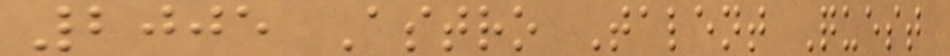2005 Astro Talent Quest
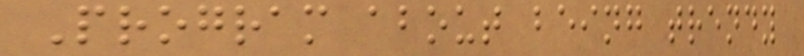Program about being trendy
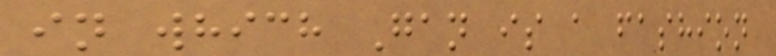in which Gan is a fashion
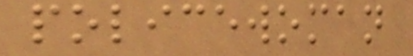policewoman
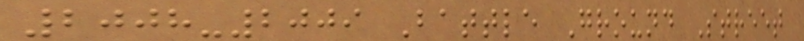2008-2009 Battle Ground Street
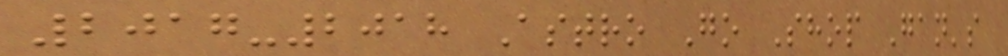2017-2018 Astro Go Shop Gan's
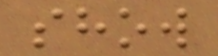show
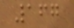167
